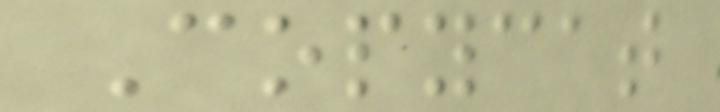Copycat
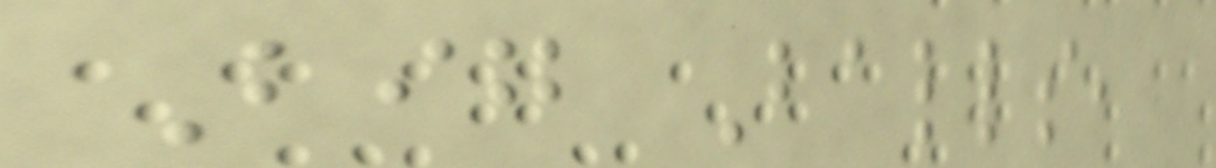Big Balls,
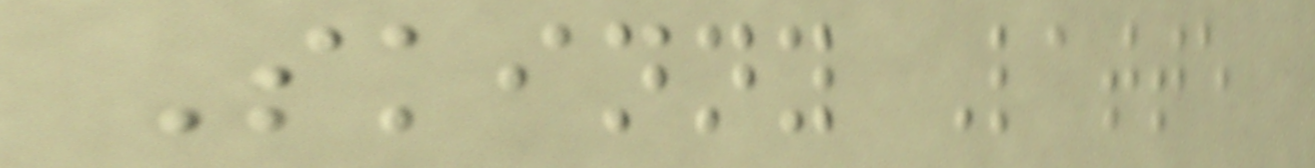Skinny Latte
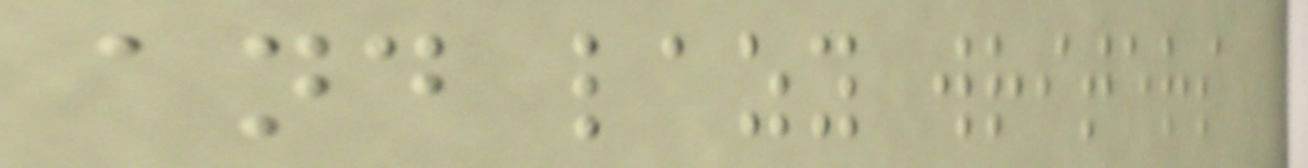and lazy writers
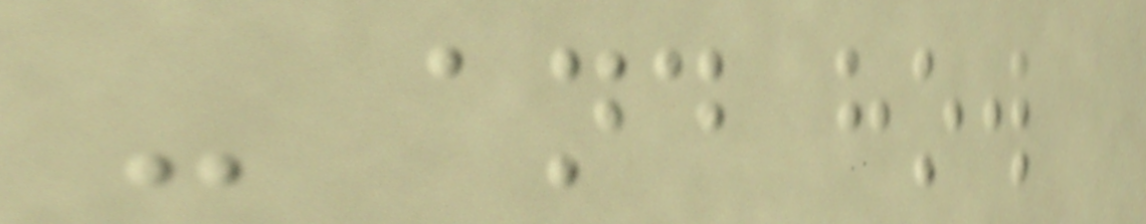- and how
